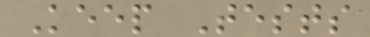Keep Tests
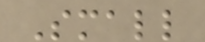Small
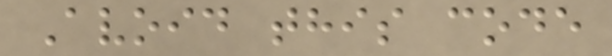Avoid this code
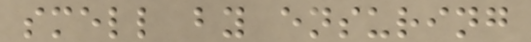smell by ensuring
